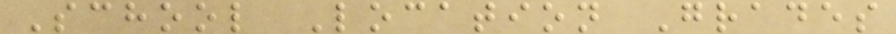School Location Grades
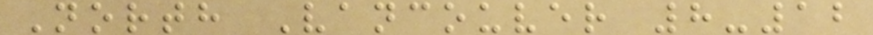North Vancouver 8-12
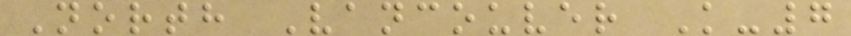North Vancouver K-7
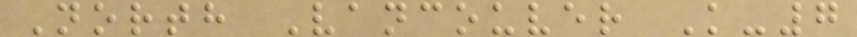North Vancouver K-7
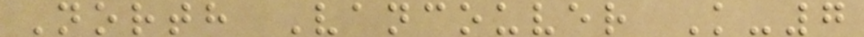North Vancouver K-7
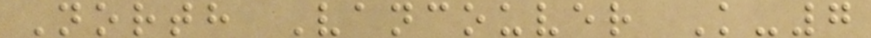North Vancouver K-7
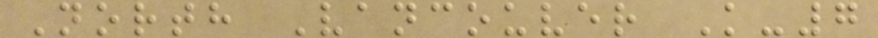North Vancouver K-7
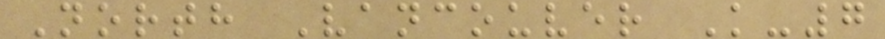North Vancouver K-7
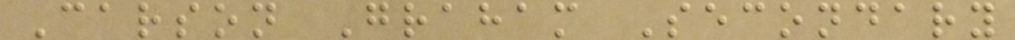Carson Graham Secondary
